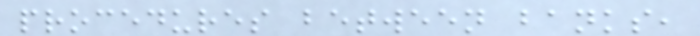procedures between banks,
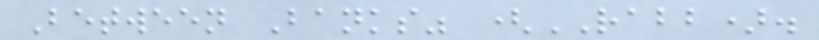Between Banks" (RABB).
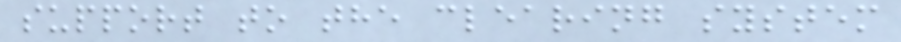support to the clearing system
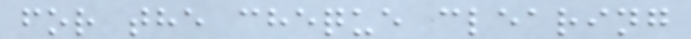for the cheque clearing
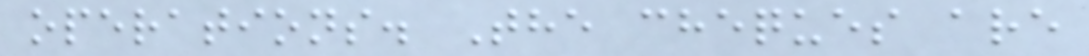operations. The cheques are
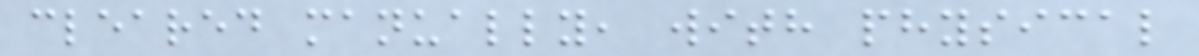cleared manually, with physical
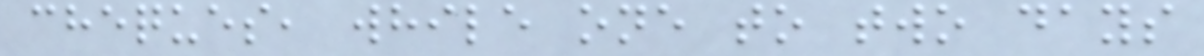cheques, while one to two days
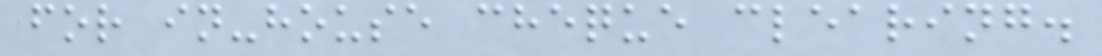for in-house cheque clearing.
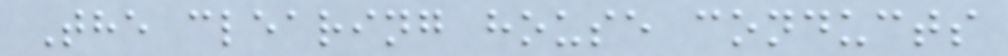The clearing house conducts
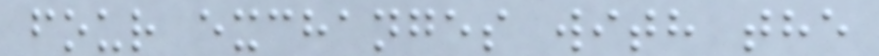four exchanges with the
